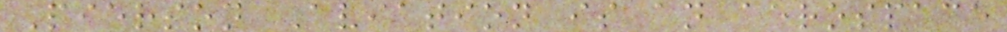Pierson Aviation is an aerospace
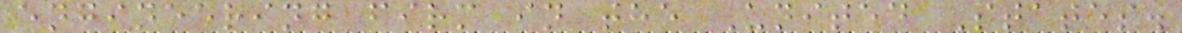engineering firm in the United States.
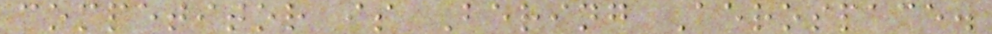competitor is Bering Aerospace.
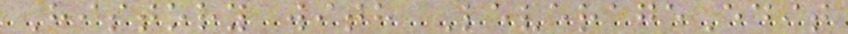History with LeverageEdit
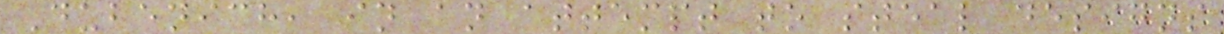Dubenich, in an attempt to steal designs
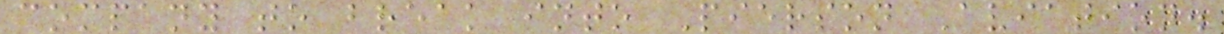company to break into Pierson Aviation.
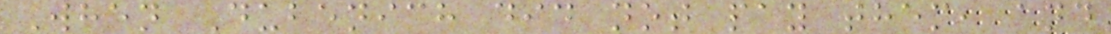When Dubenich did not pay them, and
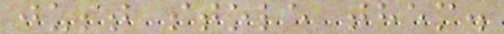just stole them.
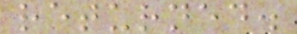returned.
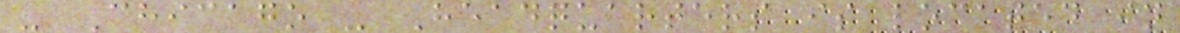- Chicago - Headquarters is located in
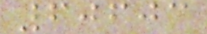60603
